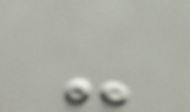-
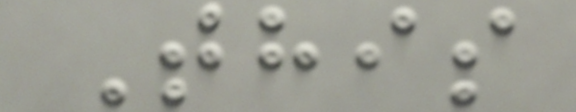This
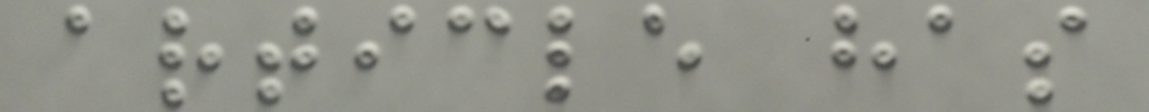article has
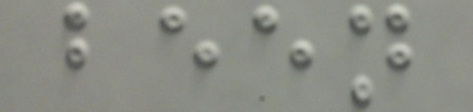been
